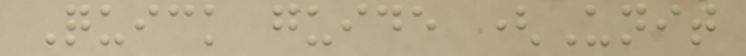Quick guide (Unit
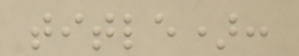title):
